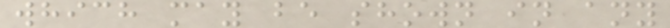which may be shown in any
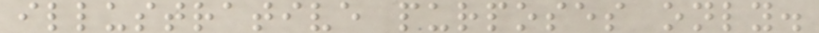illustrative purposes only.
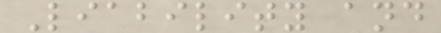Liability and
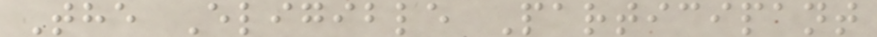The Eligible Participant
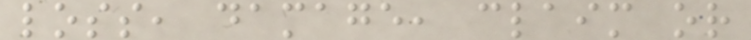loss, damage, claim or
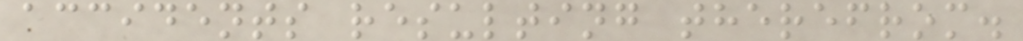accidents resulting therefrom.
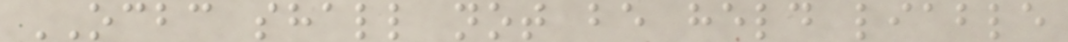OCBC shall not be held liable
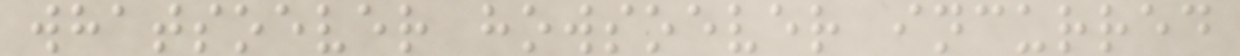whatsoever howsoever incurred
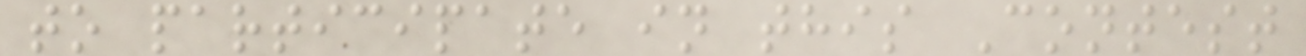to participate in this Contest
